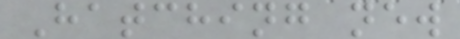Hatching new
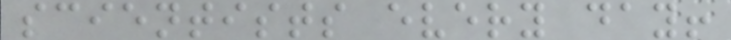scientists every day!
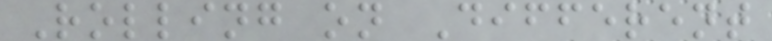Rolling on Different
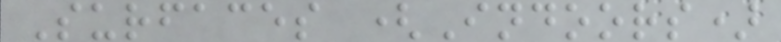Surfaces (Indoors)
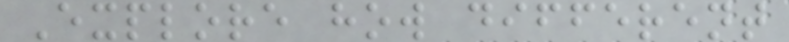Explore how different
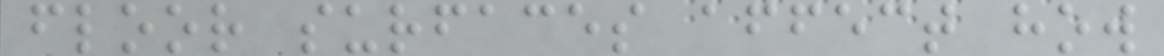floor surfaces affect how
